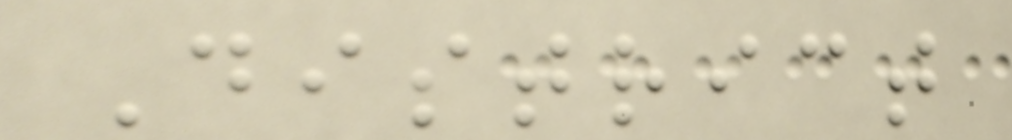District
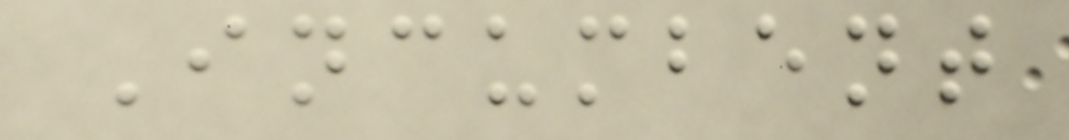Incumbent
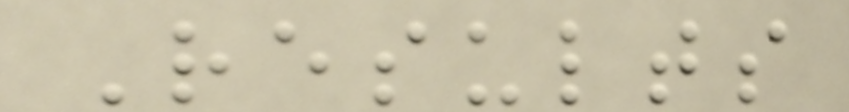Results
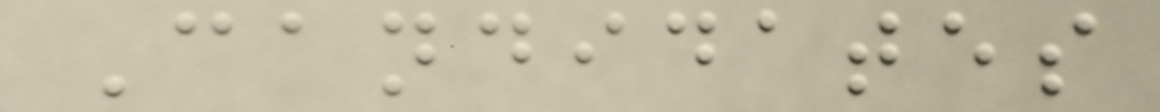Candidates
